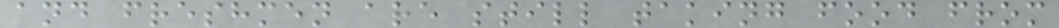and freshmen are still taking food from
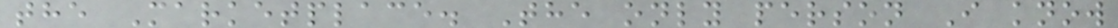the Marketplace. The only person I know
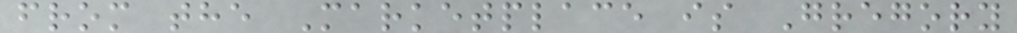from the Marketplace is Gregory
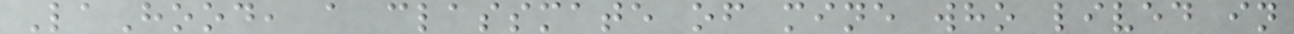LaHood, a classmate of mine who lived in
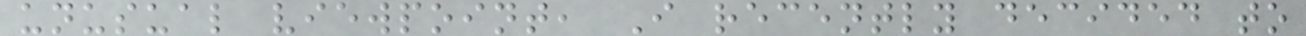unusual viewpoint, I recently decided to
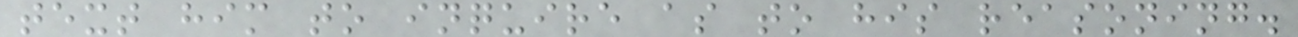text him to inquire as to his reasoning.
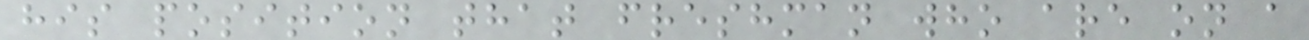his position that freshman who are on a
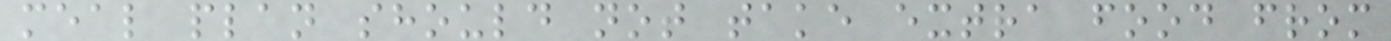meal plan should not take extra food from
